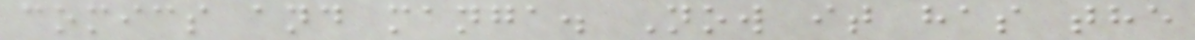comics and manga. Now it has the
